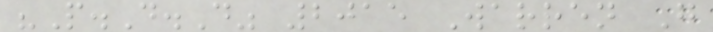"P.D.D" 2015 Warren G
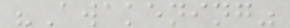"Awakening"
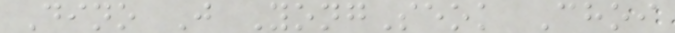Dino J YongSeok Choi
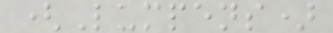(Lumpens)
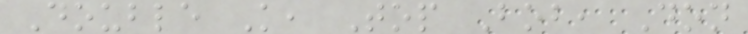Double K, Top Bob, Don
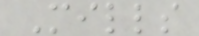Mills
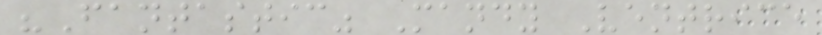"Fantastic" Mandy Ventrice
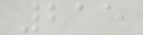215
